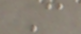C
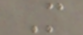M
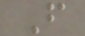F
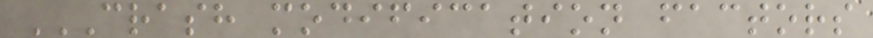CRASH MODIFICATION FACTORS
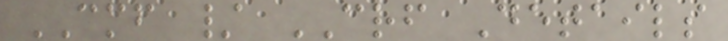CMF / CRF Details
